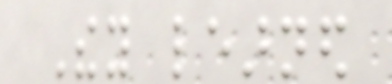They learned
